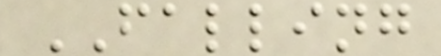FALLING
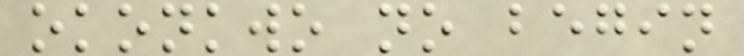okonkwo no begin
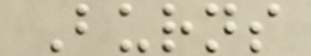Burns
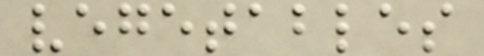vegetables
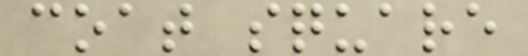coat square
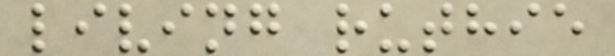living ruthie
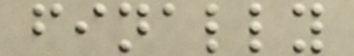finally
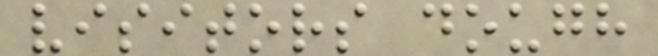visitors dough
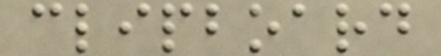clipboard
